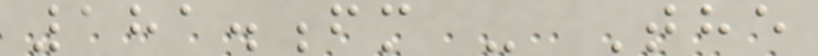181.fm - The
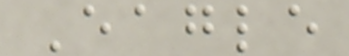Eagle
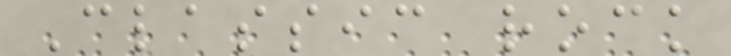Classic rock
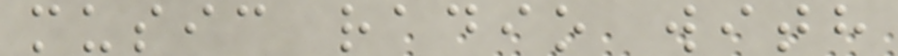music radio with
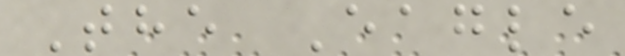The Eagle
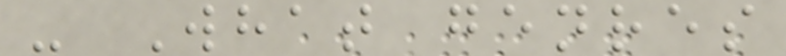- What genres
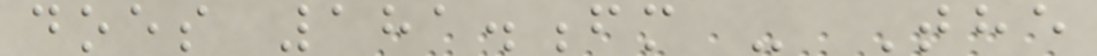does 181.fm - The
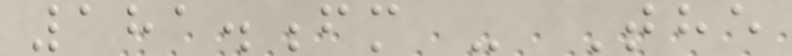181.fm - The
